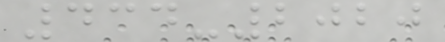434-2020
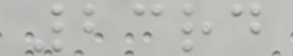23rd
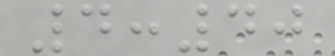4:40
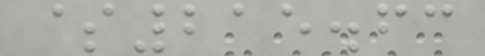$215.63
